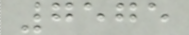7575
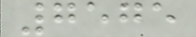7575
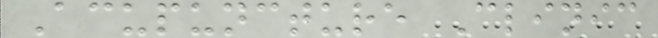Acupuncture Clinic
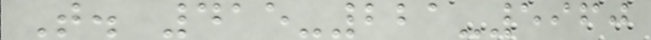T. 415-221-5960
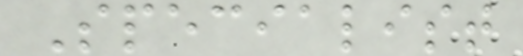Specialist
